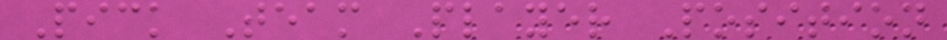Pick Team Player Position
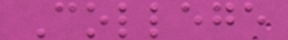College
